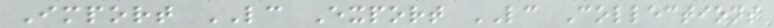Import LC Export LC Collections
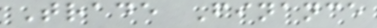Trade Finance
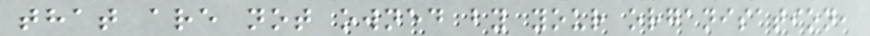that are not owned by your organisation,
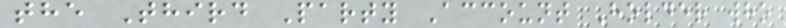the Third Party Account Holder who
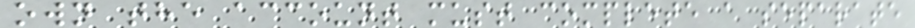own the account must complete a separate
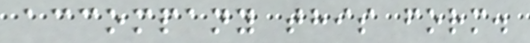accompany this form.
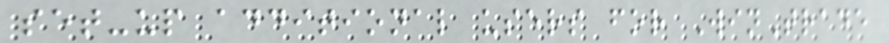set-up additional users for WinTrade
